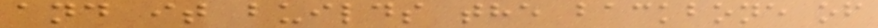and it builds the backbone of
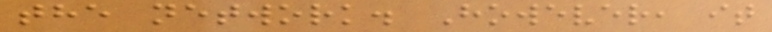the network. However, it
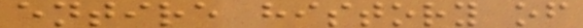entire history of
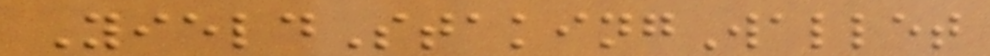YieldStakingWallet
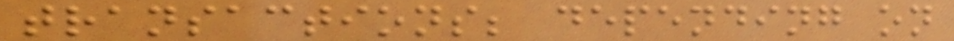transactions; depending on
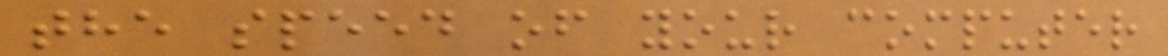the speed of your computer
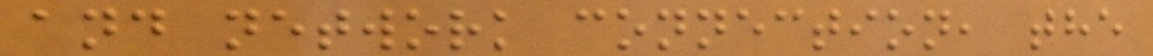and network connection, the
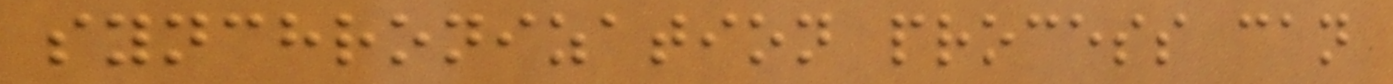synchronization process can
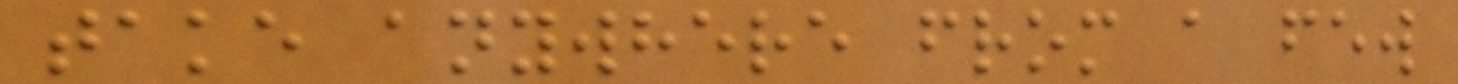take anywhere from a few
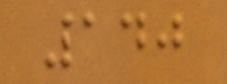140
